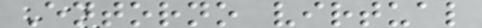Entorno virtual
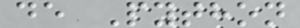de Python
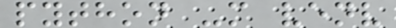python -m venv
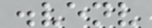.venv
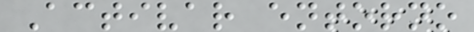Activar entorno
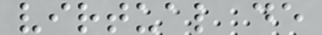virtual de
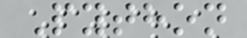Python
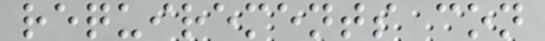requirements con
